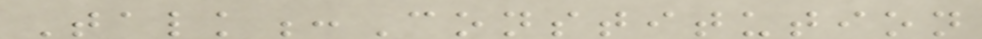Talk:Constitution
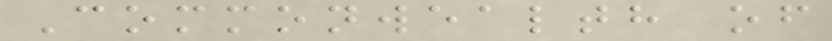Commonwealth of
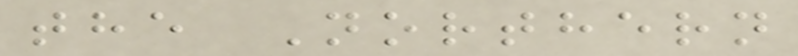the Northern
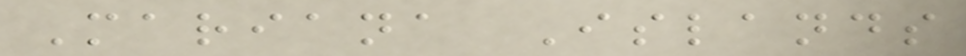Mariana Islands
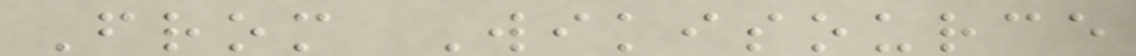From Wikisource
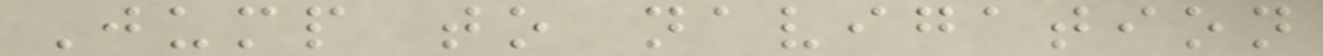Jump to navigation
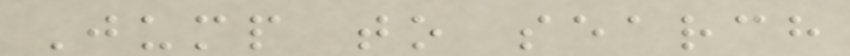Jump to search
